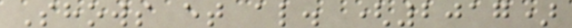Shows et al. (2017)
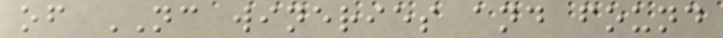of NC wineries and found
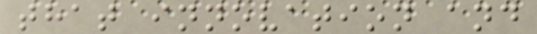that innovation and
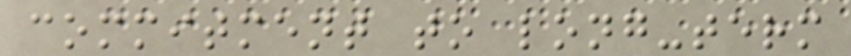commitment to long-term
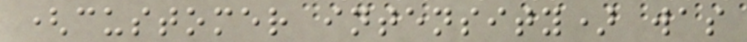(customer intensity) was
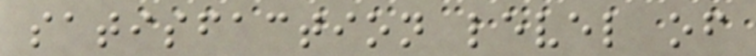satisfaction level of
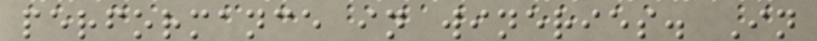performance in wineries. In
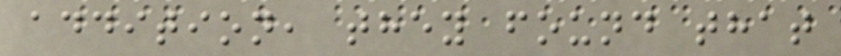addition, they found that
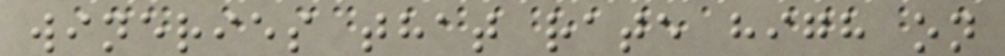wineries that rate high on
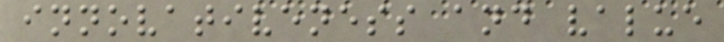innovativeness and value
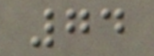74
